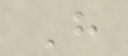H
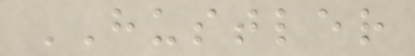HUSTLER
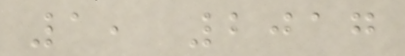1, 2017
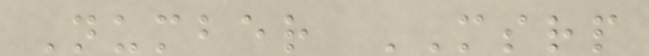Number MSRP
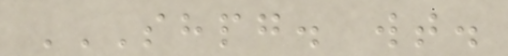SHPG. WT.
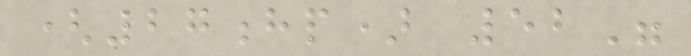(27hp) 52"
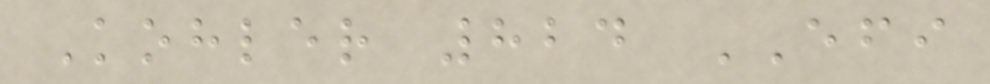Kohler 824 EFI
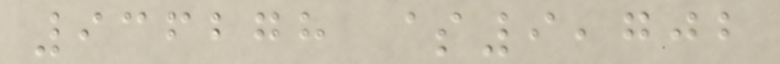936278 $9,702
